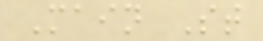Main St
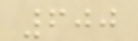600
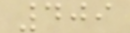409
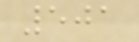501
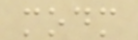modm
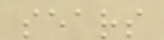sears
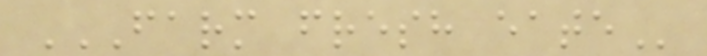FARM FRESH EATE
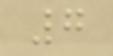7
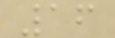16
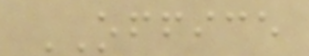OFFICE
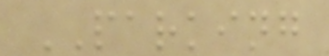PARKING
